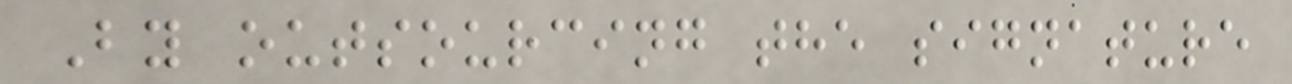By outsourcing the signature
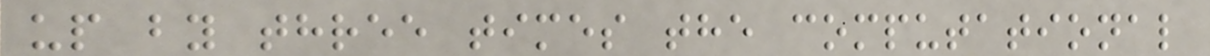up by three times the computational
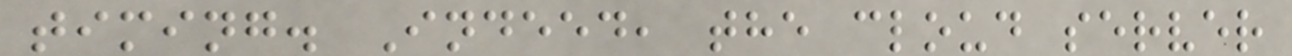timing. Indeed, the cloud server
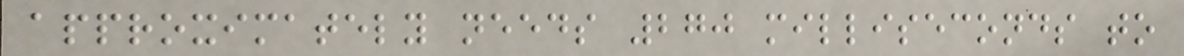approximately needs 270 milliseconds to
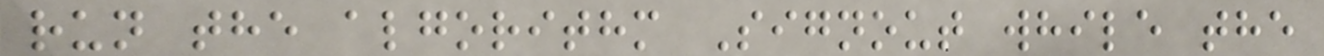run the algorithm Signout while the
